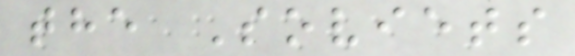the Soviets
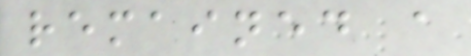remained a
